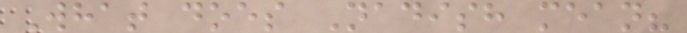What does Nadish mean?
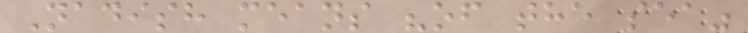Nadish means "of the sea"
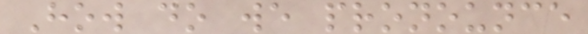How do we pronounce
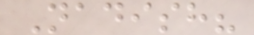Nadish?
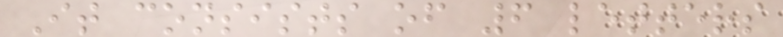It consists of 6 letters
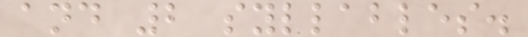and 2 syllables.
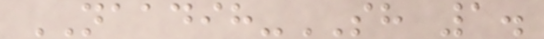NAADIH-SH 1.
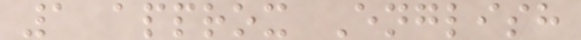1 approx English
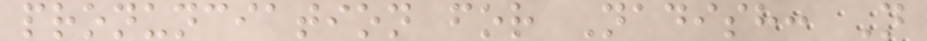pronunciation for Nadish: N
